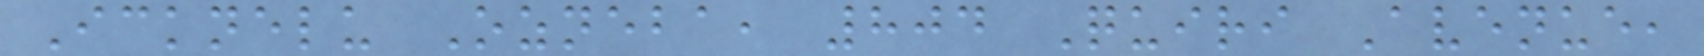Icknelu Ozneba, 804 Quiri Avenue,
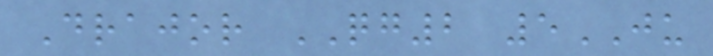Drajor QG2 5JU
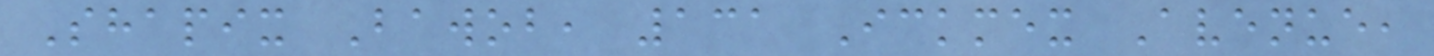Shapix Bawob, 131 Ickmex Avenue,
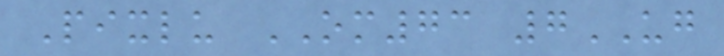Pixlu OM73 7UG
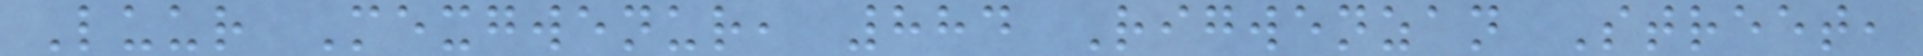Luur Mexgwenur, 884 Rigwenzan Street,
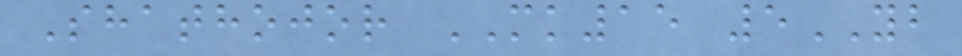Shathojor MK15 5YB
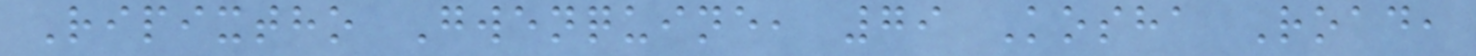Ripixtho Gwenquine, 79 Kosha Road,
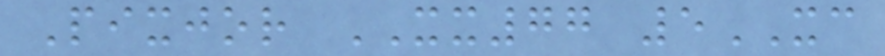Pixjor XX77 5XC
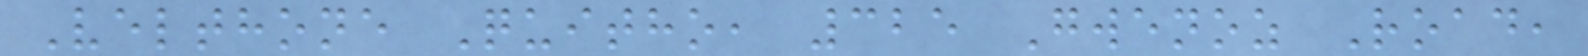Velthone Quitho, 325 Gwenoz Road,
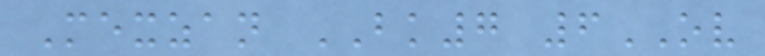Mexzan BK7 6OV
